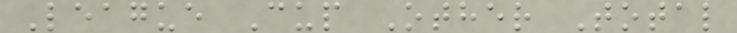League Cup Other Total
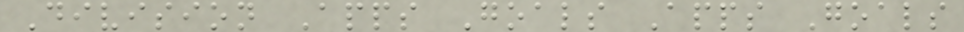Division Apps Goals Apps Goals
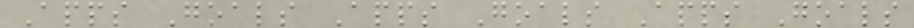Apps Goals Apps Goals Apps Goals
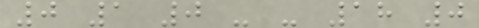0 1 0 - - 18 0
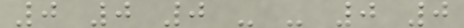0 0 0 - - 0 0
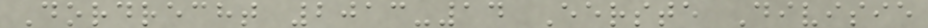Dordrecht 2013-14 Eerste Divisie
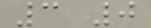3 0
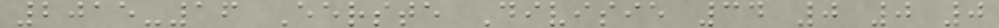2015-16 Eerste Divisie 34 0 0 0
